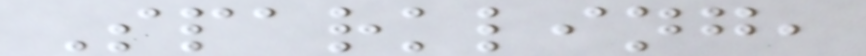Sparkling,
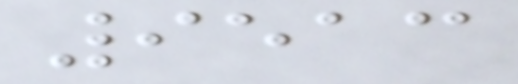9513
